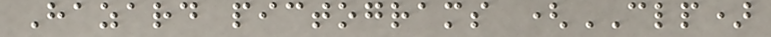Hazard pictograms (CLP)
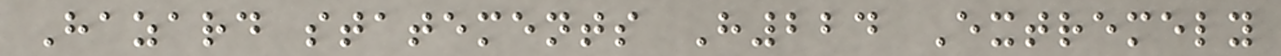Hazard statements H224 Extremely
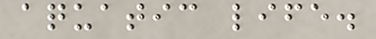aquatic life.
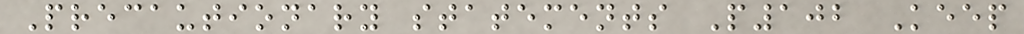Precautionary statements P102 Keep
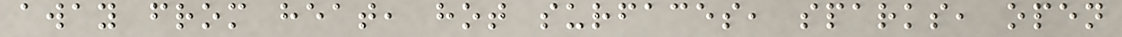away from heat, hot surfaces, sparks, open
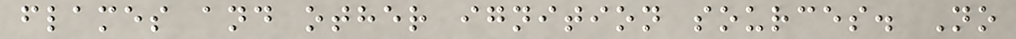flames and other ignition sources. No
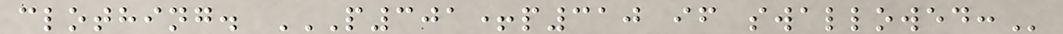clothing. P301+P310 IF SWALLOWED:
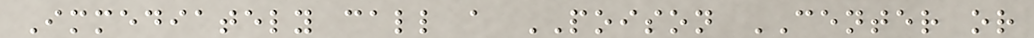Immediately call a POISON CENTER or
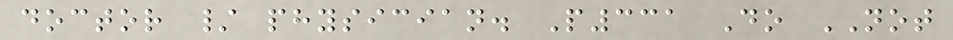doctor / physician. P331 Do NOT
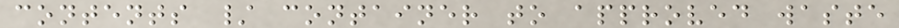contents / container to approved waste
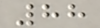88
